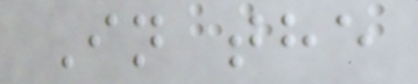In the
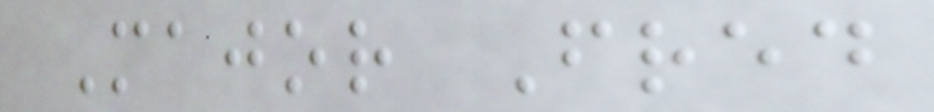Major Fred
